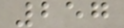257
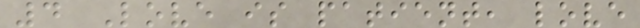4 Love is patient, love
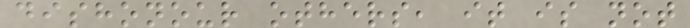dishonour others, it is not
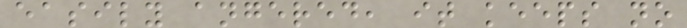easily angered, it keeps no
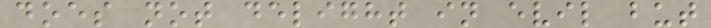does not delight in evil but
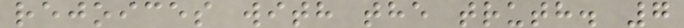rejoices with the truth. 7
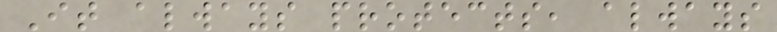It always protects, always
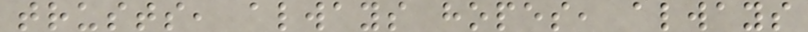trusts, always hopes, always
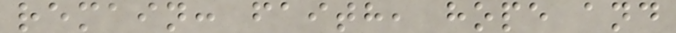remain: faith, hope and
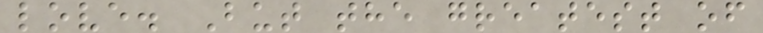love. But the greatest of
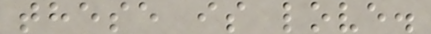these is love.
